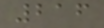216
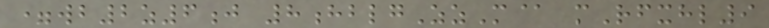=wb2z6j 8hblgZzM@ mRfxhl9
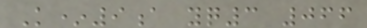K*9a yq3 066
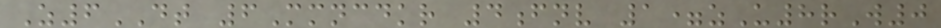Z6DT 6Mmncdkr 4fnv 1=zU8rW0
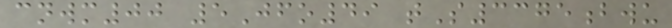cnwm00 5Jfo49 tS3375bwu
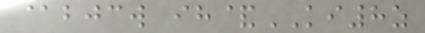@bjcw ih&KI8z
